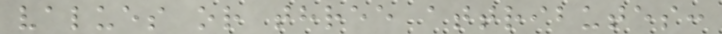values or three attributes:
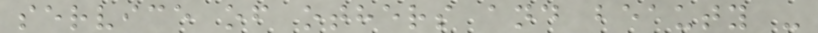service of others and beauty -
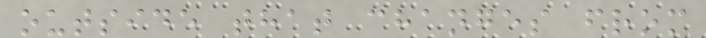outside that changes from
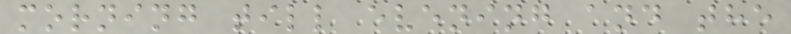morning till evening and the
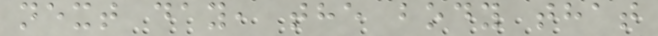next day, the body that
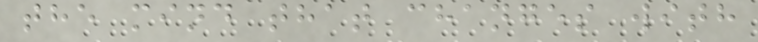the mind that changes with
